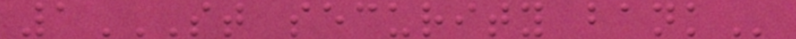1ST SECURITY BANK
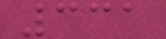331
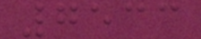7533
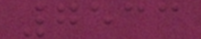7533
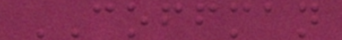COFFMAN
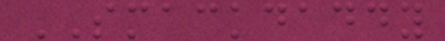SMACKDADDY
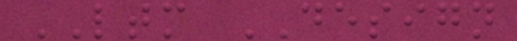LTM DESIGN
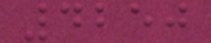4250
